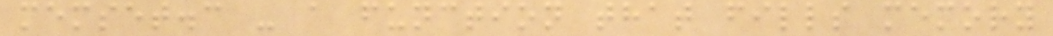memset.c - a function that fills memory
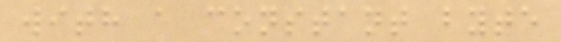with a constant byte
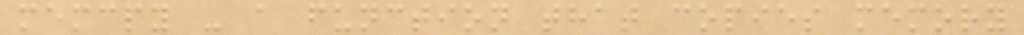memcpy - a function that copies memory
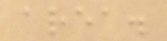area.
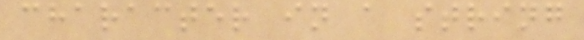character in a string
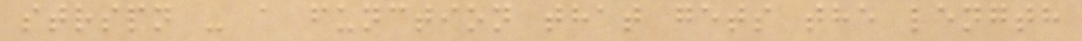strspn - a function that gets the length
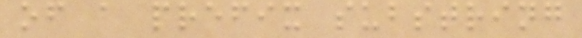of a prefix substring
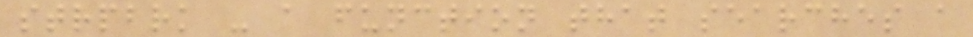strpbrk - a function that searches a
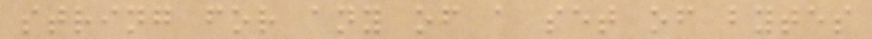string for any of a set of bytes
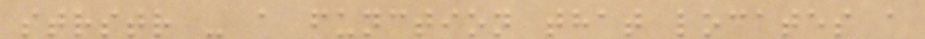strstr - a function that locates a
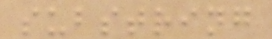substring
